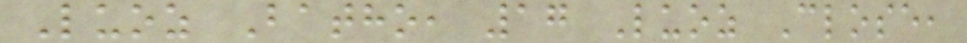Luoz Batho, 17 Luoz Close,
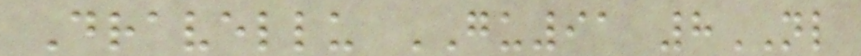Dravellu GU91 8NL
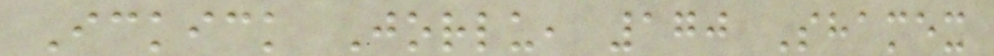Ickick Jorlu, 170 Shamex
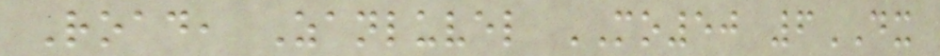Road, Zanluvel MO50 6DX
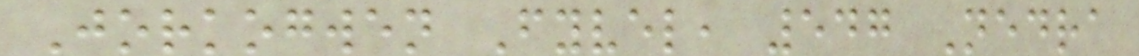Jorkogwen Fyvel, 547 Nedra
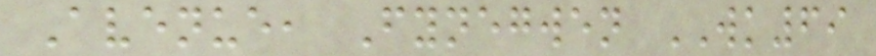Avenue, Fynegwen WK69
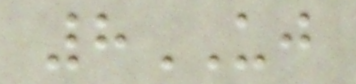8UJ
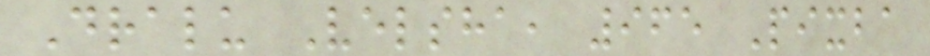Dralu Velsha, 965 Pixba
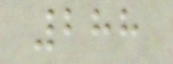288
